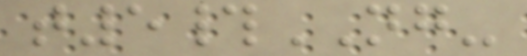t5#NG-
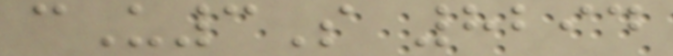cU3S 8294
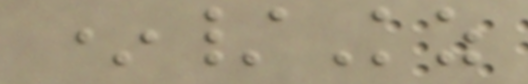*/Kz
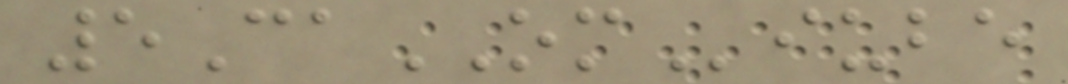5CaOMiube
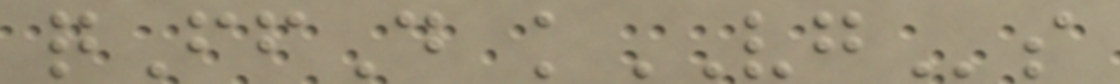qFfD kVGs
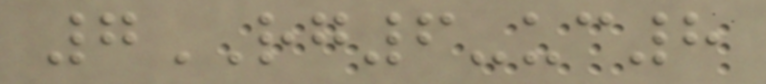7RG6-uc8
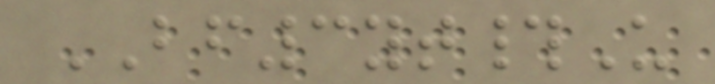BF3yt#U
